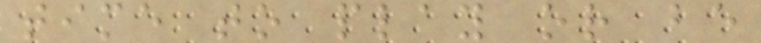time to play or be
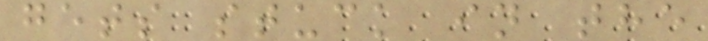gets stuck in the
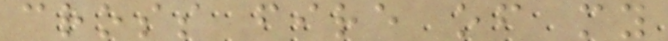cross fire of my
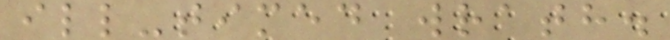ill-timed wrath.
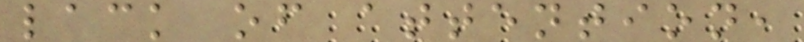lack of attention,
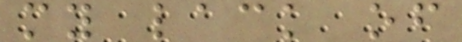my lack of
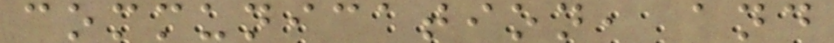communication, and
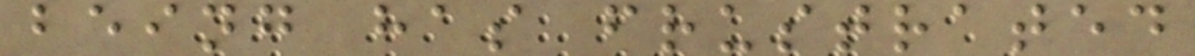being has frustrated
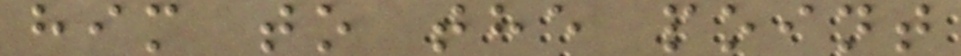him to the point
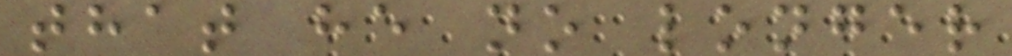that he no longer
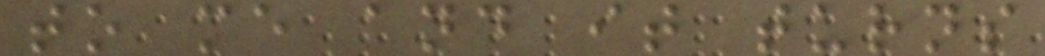to me and it turns
